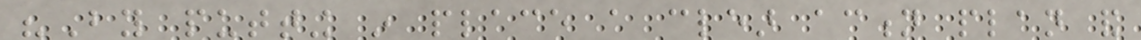"By putting in place a clear action plan and
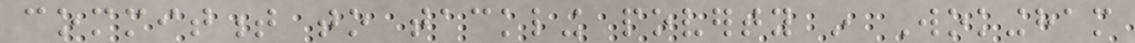commitment to tackling poverty in Wokingham
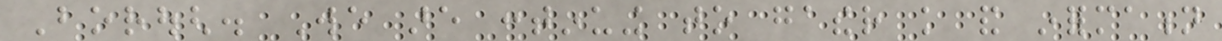Borough. We are continuing to gather knowledge and information
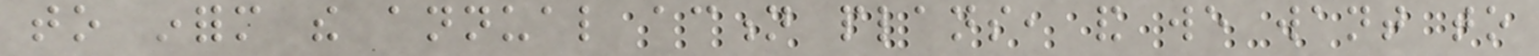to inform the annual action plans, and we want to
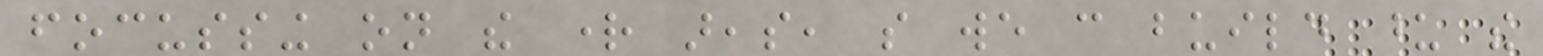focussing on the right areas, so we can build upon the
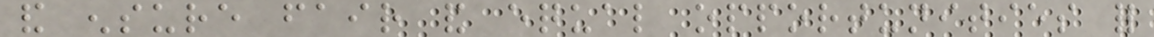and ensure fair and equal opportunities for
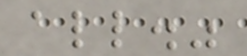all."
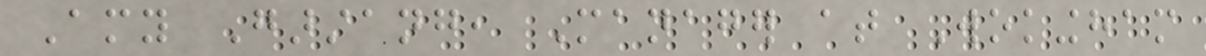Amy Garstang, Manager at Wokingham
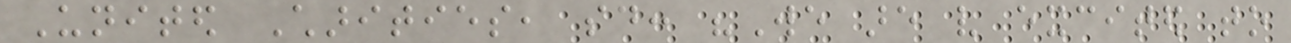United Charities, said: "We are very excited to
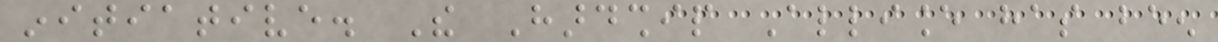initiative. The Hardship Alliance has been
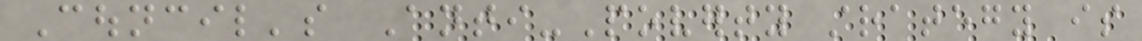Council's Anti-Poverty strategy is
